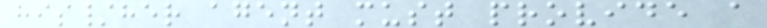his/her agent must provide a
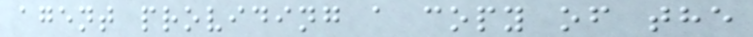agent providing a copy of the
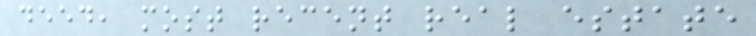deed, most recent real estate
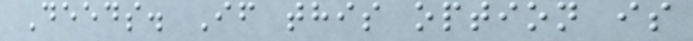Deeds. If this option is
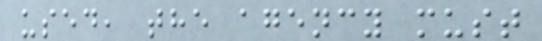used, the agency must
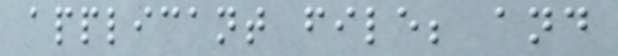applicant file; and
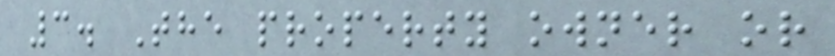3. The property owner or
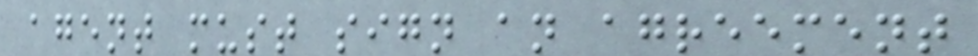agent must sign an agreement
